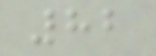82
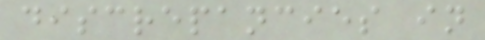discrepancies in
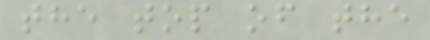the top of the
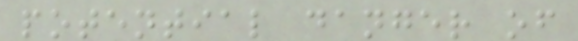potential danger of
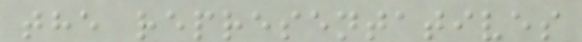the representatives
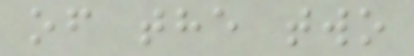of the two
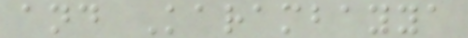and Karambayya
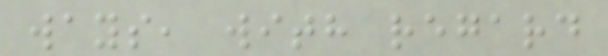ways, with regard
